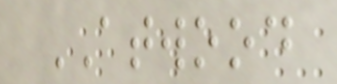ATWOOD
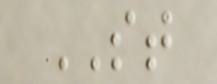ST
